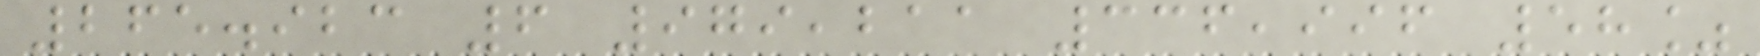265.923 6 979,211 336,996 58%
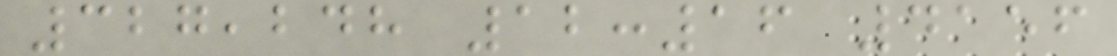327,248 12:16 4156
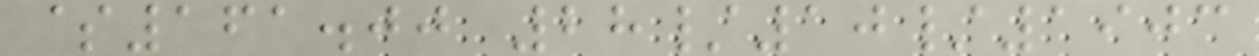$161.00 28/10/1903
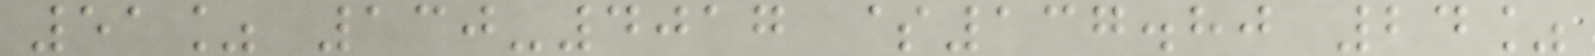51% 130-4017 $137.80 24%
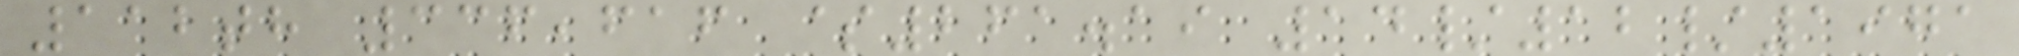112th 336,616 $261.19 14/12/1971
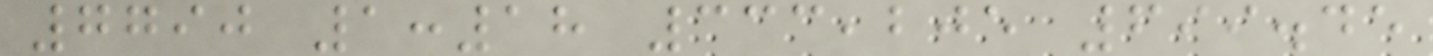7790 1:18 333,205 699.45
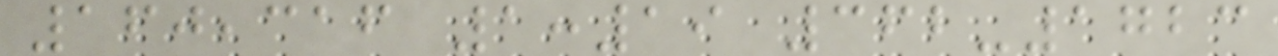160,316 1:19 362-1723
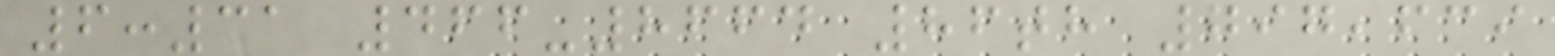6:31 466-8664 86th 797,639
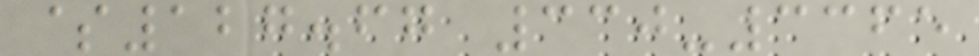$127.67 330-3365
